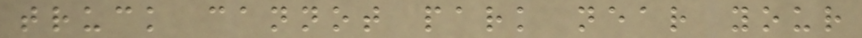truck cannot park near your
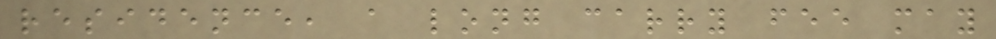residence, a long carry fee may
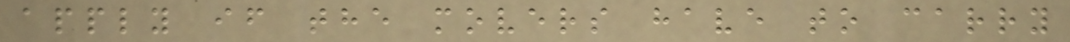apply if the movers have to carry
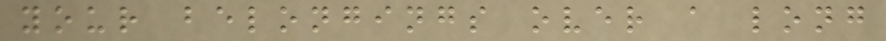your belongings over a long
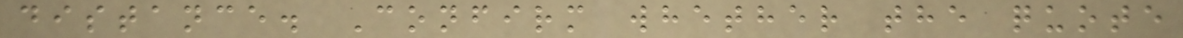distance. Confirm whether the quote
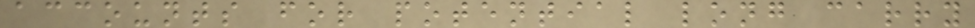accounts for potential long carry
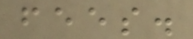fees.
